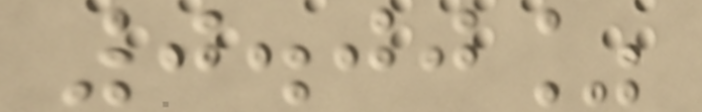0.00%
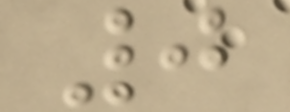0
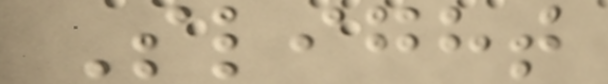Slight
